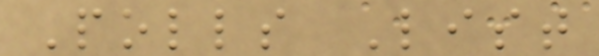Polls List
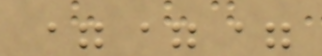===
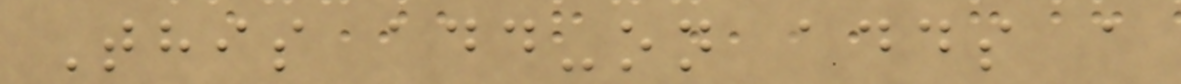This add-on adds a
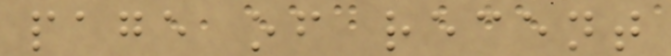page of recent
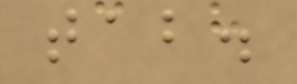tab.
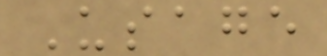Usage
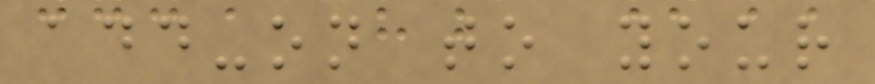add-on to your
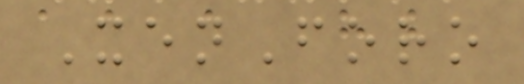XenForo
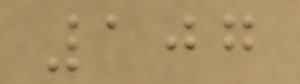107
